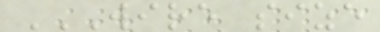WIRE SIZE
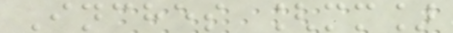Inches [mm]
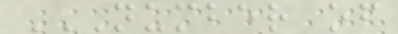NUMBER OF
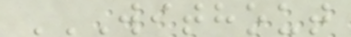WITHOUT
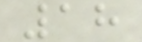18
